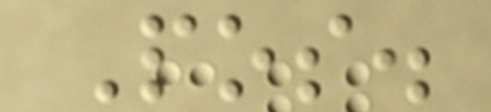Pos.
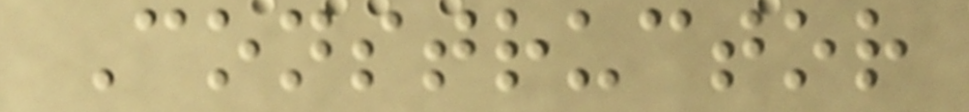Constructor
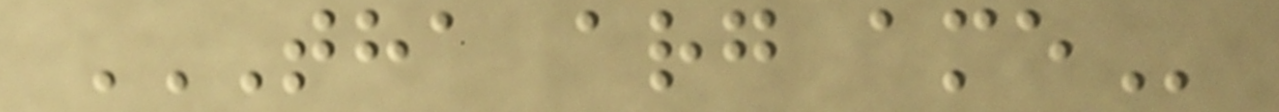THA ARG AME
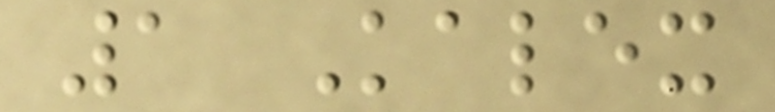1 Kalex
